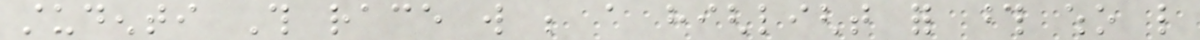studenti This race will be a highlight for those who like
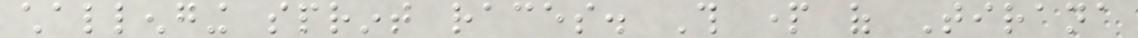challenging sprint races. This part of Tirana
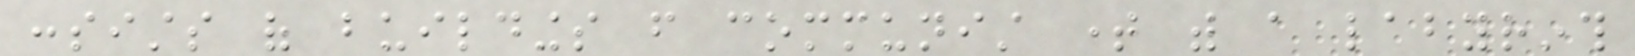consists of buildings from communist time with a labyrinth
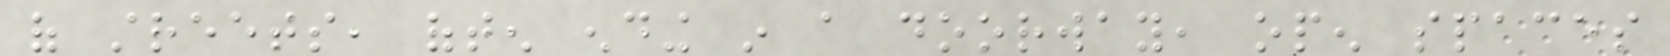of streets, often ending in a doorway, open spaces
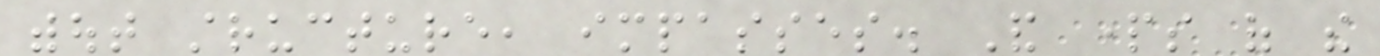without structure, impasses. And parts of the
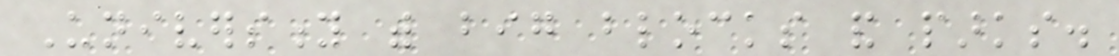University with big blocks and parks.
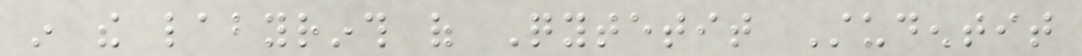in the labyrinth of Qytetit Studentit
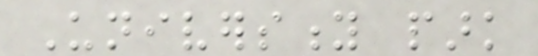University park
